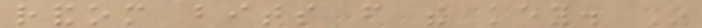random bits from the key. In
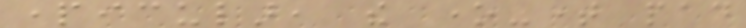particular, the one-time pad
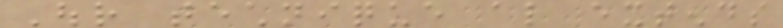Our technique also extends
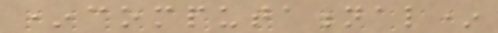*computational*
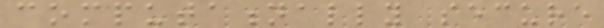computationally secure
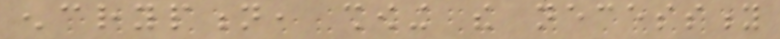encryption, showing the necessity
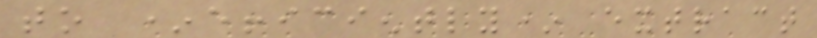to *efficiently* extract
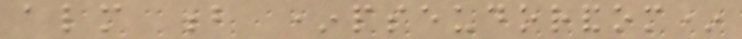almost b *pseudorandom*
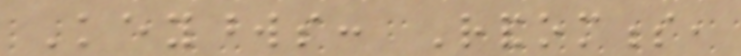Keywords: Randomness,
